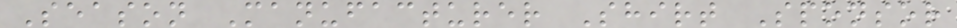Season Manufacturer Shirt Sponsor
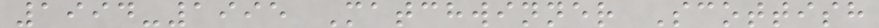1994-1995 Matchwinner Scottish
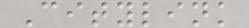Citylink
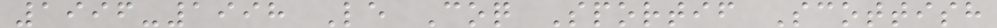1996-1998 Le Coq Sportif Scottish
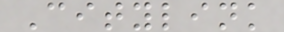Citylink
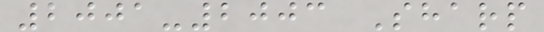2001-2003 Sharp
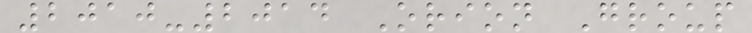2010-2014 Orion Group
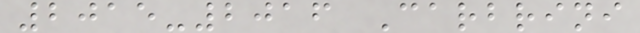2015-2016 Carbrini
